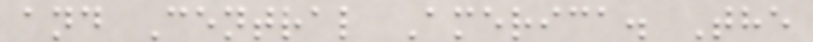and Central America. The
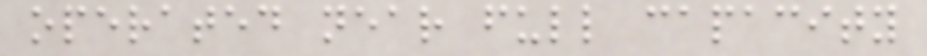operated near full capacity
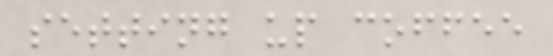setting up coffee
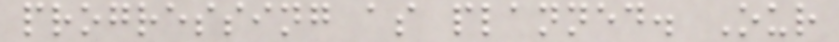progressing as planned. Our
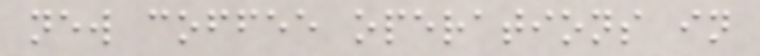new coffee operations in
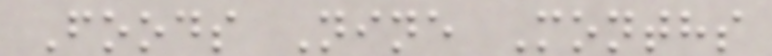Foods Nine Months
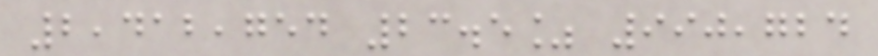2,412,754 23.5% 990,724
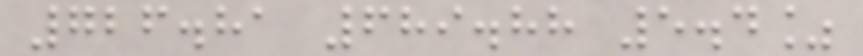726.81 689.88 5.4%
